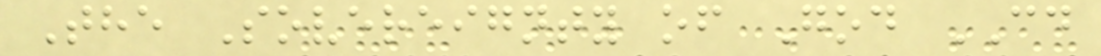The Sovereignty of God CD
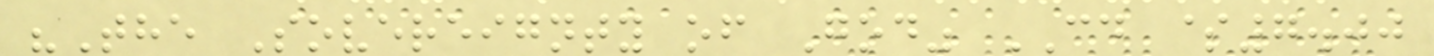"The Sovereignty of God" CD $7.00
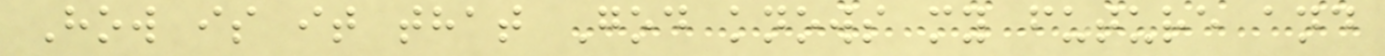How is it that God knows my future and
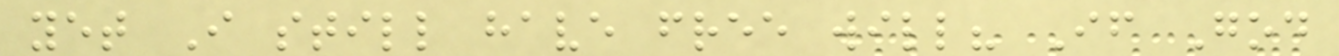yet I still have free will? If God
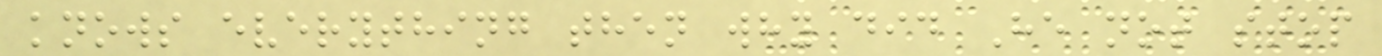knows everything then why did He not stop
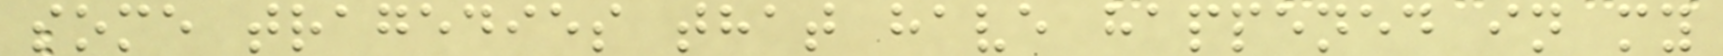some tragedies that have happened in my
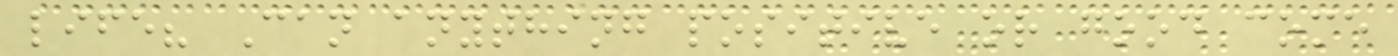life? Can anything positive or good come
